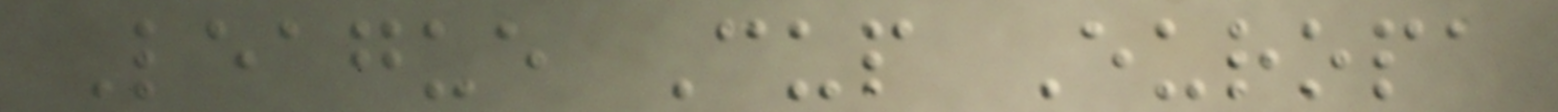League Cup Europa
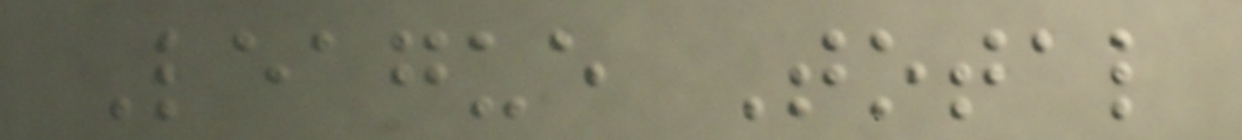League Total
